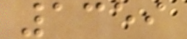1359
